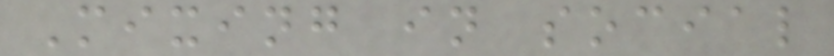Mixing in social
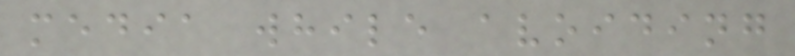media while avoiding
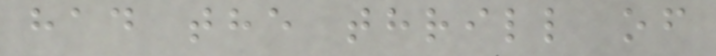had the thrill of
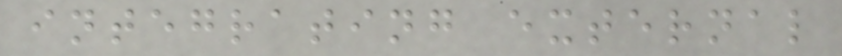integrating external
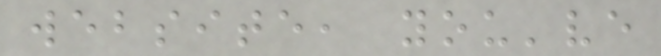website, you've
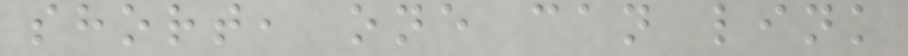short, one can link
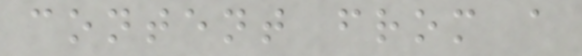content from a
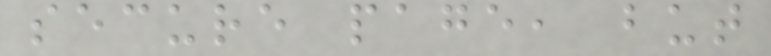secure page, but
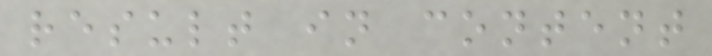result in content
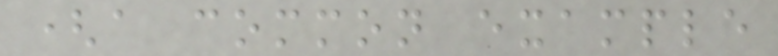(a common example
